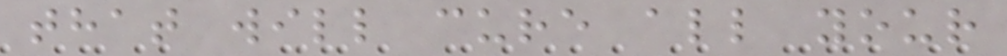that will cure all your
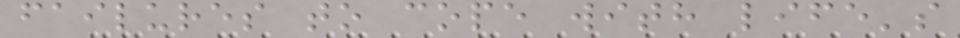failures to cope with life's
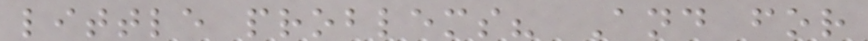little problems? And for
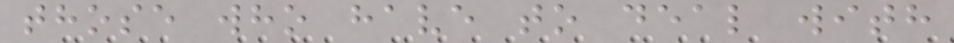those who have to deal with
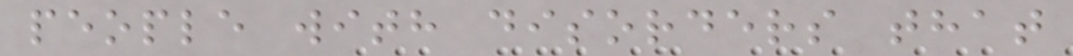people with disorders that
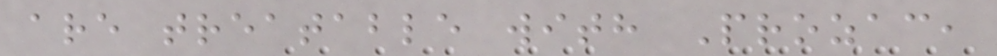are treatable with Prozac,
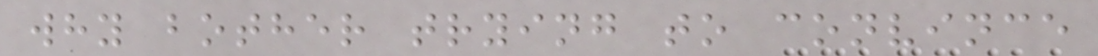why bother trying to convince
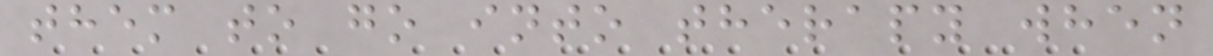them to go into therapy when
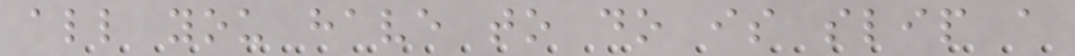all you have to do is slip a
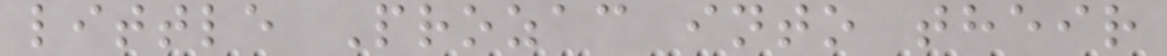little Prozac into their
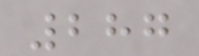287
